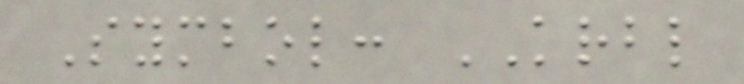Symbol: KRBL
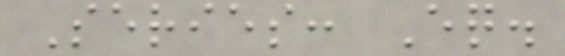Series: Eq.
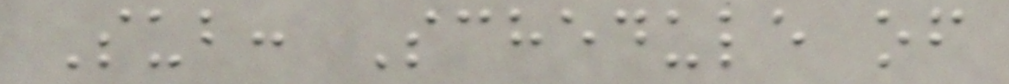Sub: Schedule of
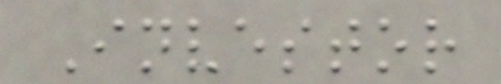Investor
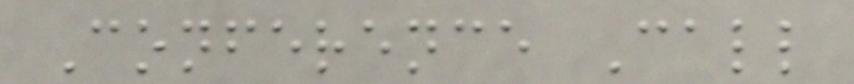Conference Call
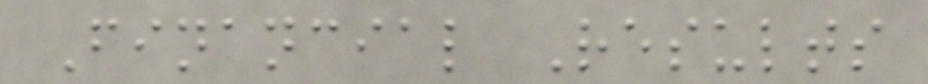Financial Results
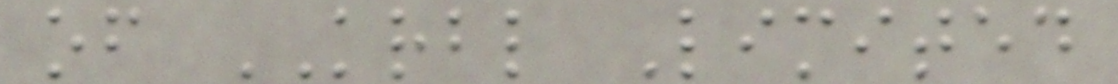of KRBL Limited
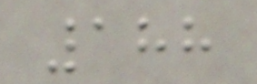188
